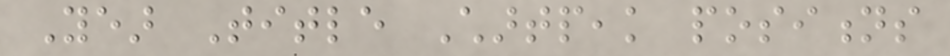Year Title Chartpeak positions
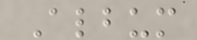Album
